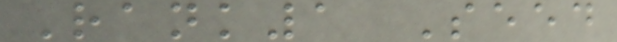Rank1 Seed
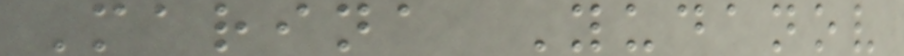Marina Yudanov
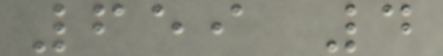659 4
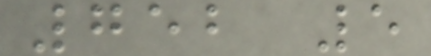752 5
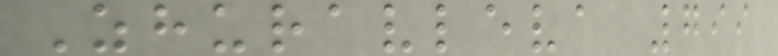Zhuravleva 799
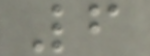6
